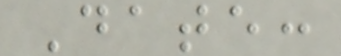Date:
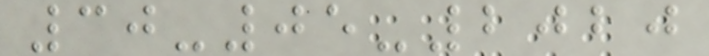30-05-2020
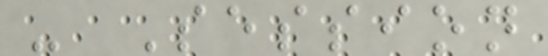- Session
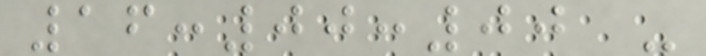16:00:00 -
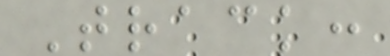Track:
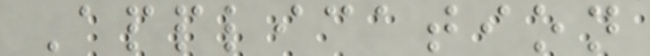Application
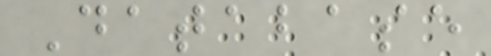Database
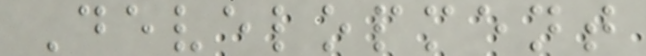Development
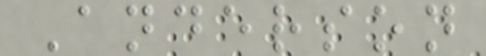Anderson
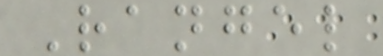Rangel
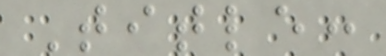Title:
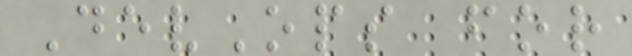DevOps for
